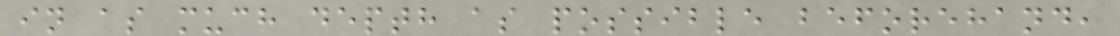in as much depth as possible beforehand,
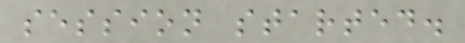session started.
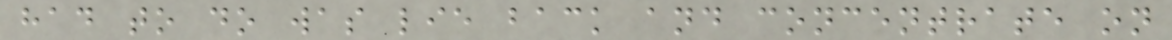had to do was lie back and concentrate on
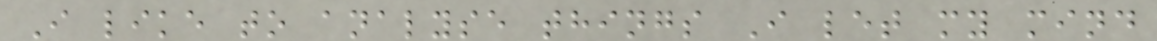I like to analyse things I let my mind
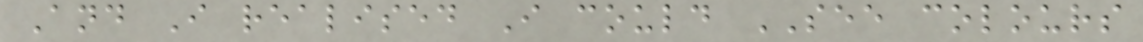And I realised I could SEE colours
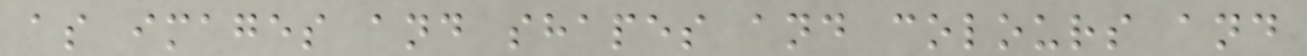as images and shapes and colours and
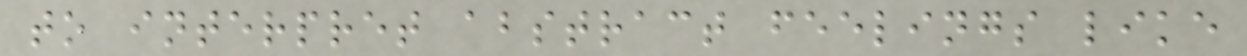to interpret abstract feelings like
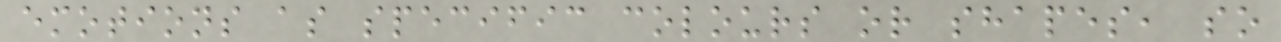emotions as specific colours or shapes, so
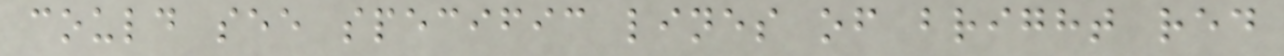could see specific lines of bright red
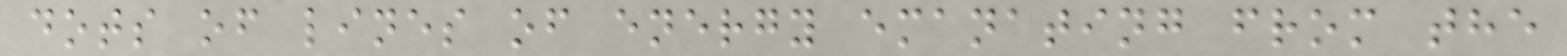dots of lines of energy emanating from the
